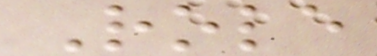Role
